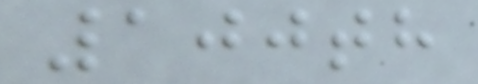100th
